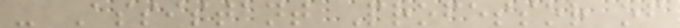- Assistant Professor of
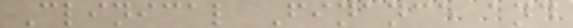Clinical Finance and
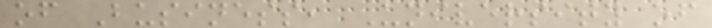of Business, University of
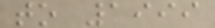to 1999
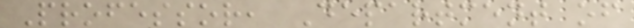Professor, Department of
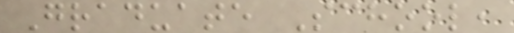Graduate School,
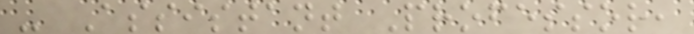- Assistant Professor,
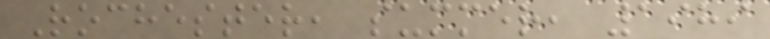Rochester, summer, 1989
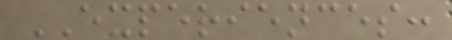EXPERIENCES:
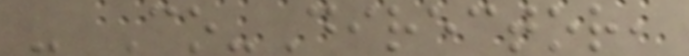- Co-Director,
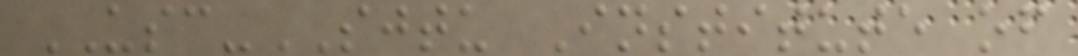USC-SJTU Institute of
